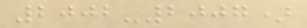2002-2007)
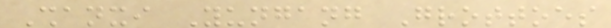Shanxi Yungang Grottoes
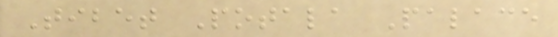Tibet Potala Palace
